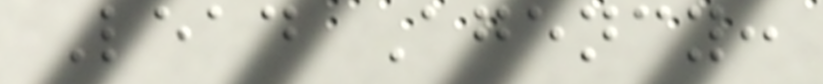Lead Agency:
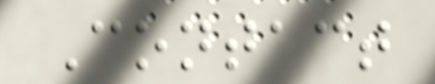Contact
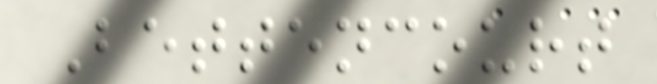Bettencourt
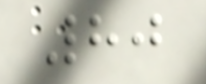80
